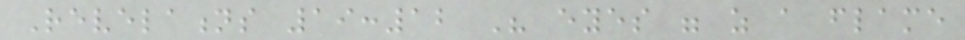Revelations 19:12 His eyes were as a flame
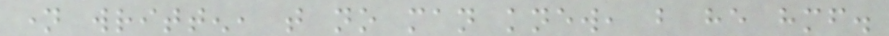name written, that no man knew, but he himself.
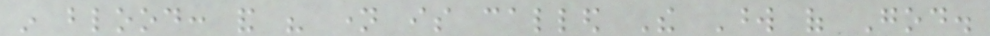in blood: and his name is called The Word of God.
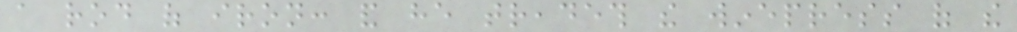a rod of iron: and he treadeth the winepress of the
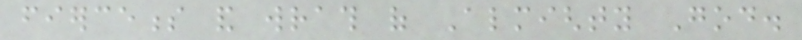fierceness and wrath of Almighty God.
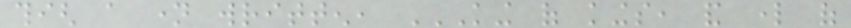thigh a name written, KING OF KINGS, AND LORD OF
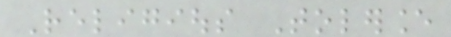Religious Tolerance
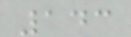143
